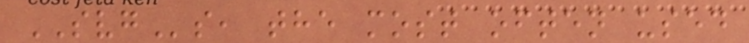SVGs, the most often used
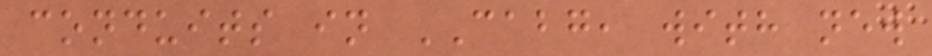conduits in CABG, with new
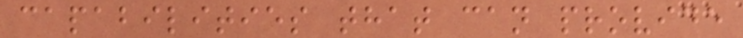capabilities that can provide
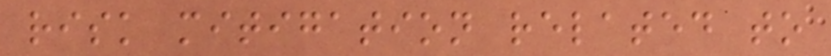risk mitigation related to
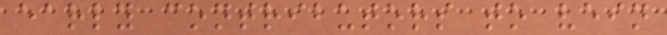early contributors to vein
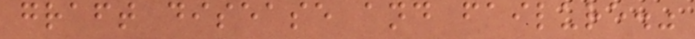graft disease and failure."
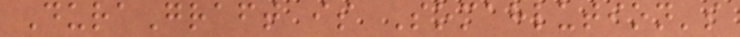DuraGraft is Somahlution's
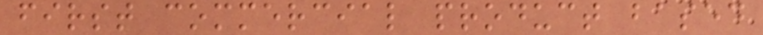first commercial product based
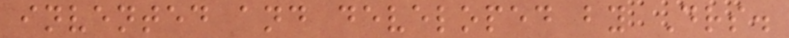invented and developed by Drs.
